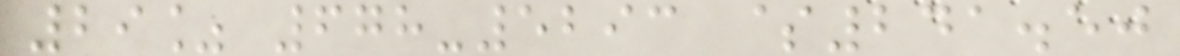29% 678-5293 $241.50
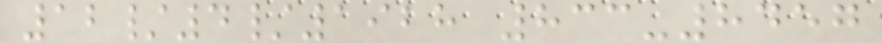12/4/1928 833-8457
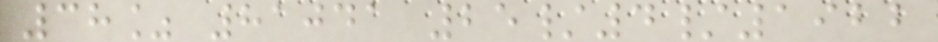38% 81041 25/4/1922
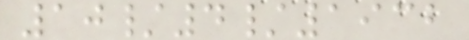10/4/1932
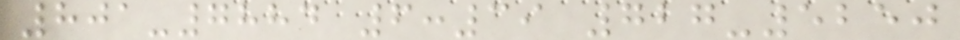801-7884 6:39 727-5250
